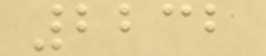2232
